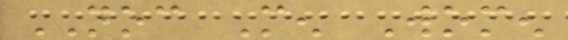NOC Men Women
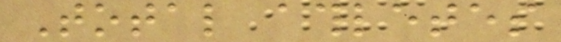Total athletes
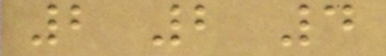2 2 4
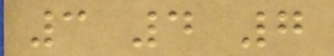3 4 7
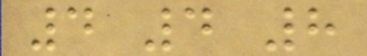4 4 8
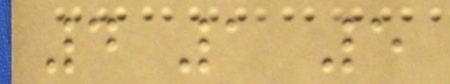4 1 5
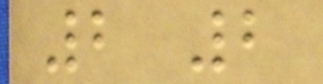2 2
